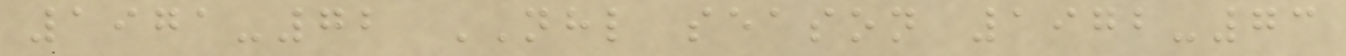1971-72 NHL season 1972-73
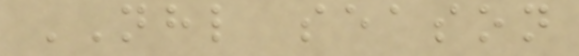NHL season
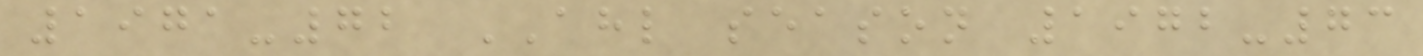1971-72 AHL season 1972-73
